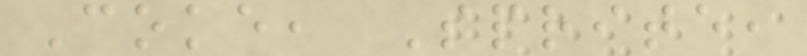Coke, Sprite,
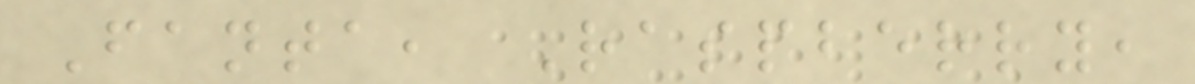Fanta, Raspberry,
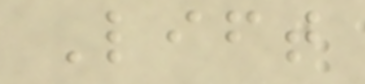Lift
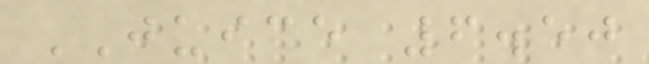JUICE 6.50
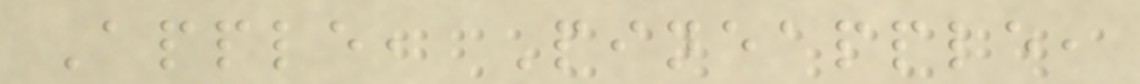Apple, Pineapple,
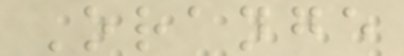Orange
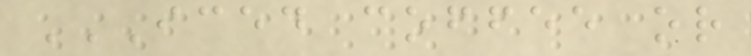ICED COFFEE OR
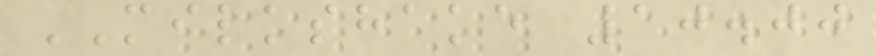MILKSHAKE 10.00
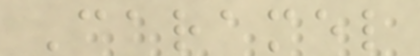Caramel
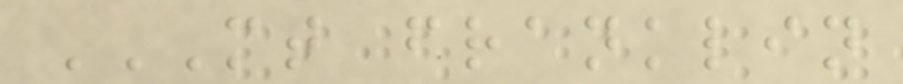MT FRANKLIN
